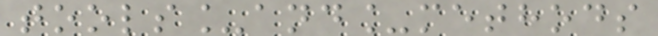tools_and_methods
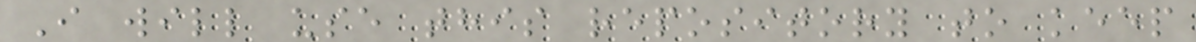I will use this repository to keep
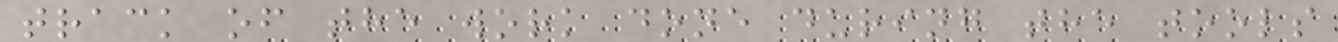track of the work done during the tools
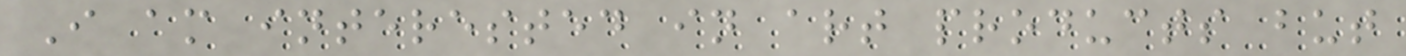I am interested in art products but
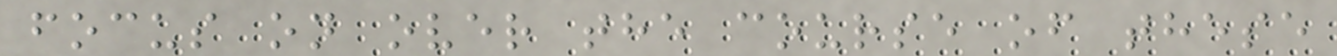focus on over the course of these
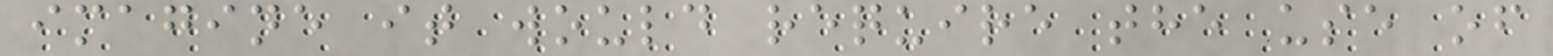imagine it would require the use of
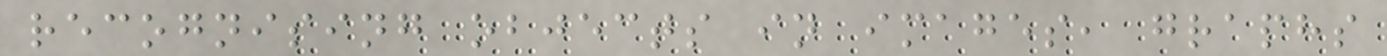recognising objects in images, graphs
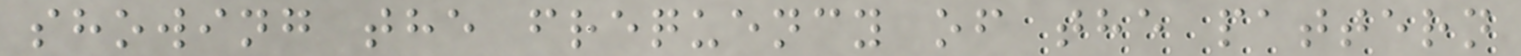showing the frequency of the pattern
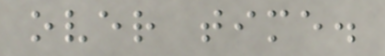over time.
